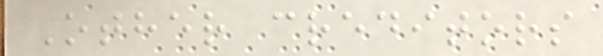Other creditors
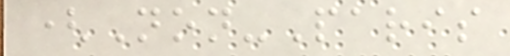(Non-Paris
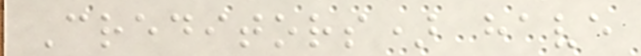Creditors) have
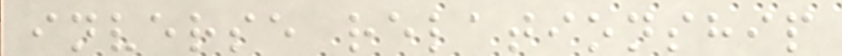inverse relationship
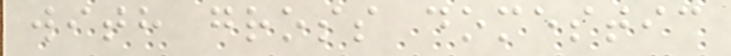with gross domestic
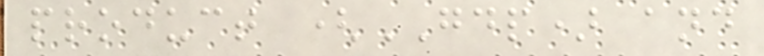product (GDP) and
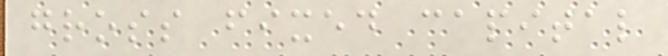gross fixed capital
